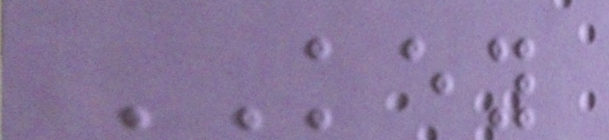KEY
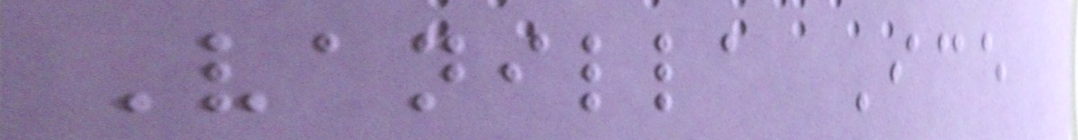Vanilla Ice
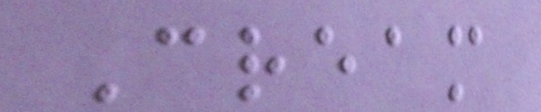Cream
